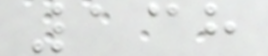138
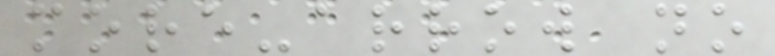more-arrow no
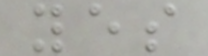yes
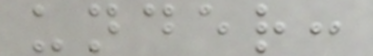under:
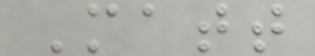Matt
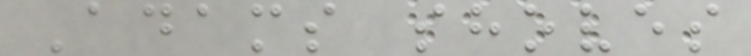Adams shoves
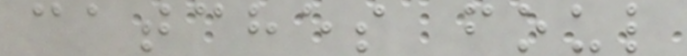catches foul
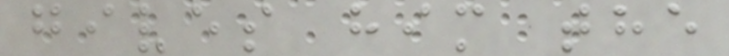gives him the
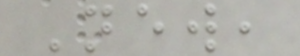New,
